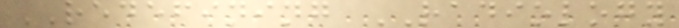REDEFINING RADIOLOGY
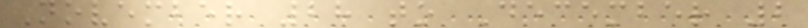November 28 to December 2
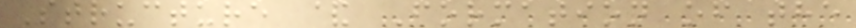Structure & Formation of the
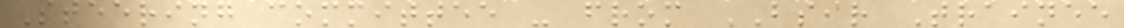Steering committee - from BSIR Trainee
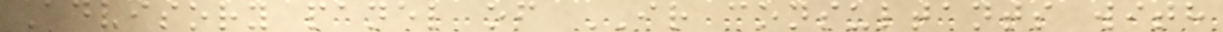Advisory panel of IR consultants with
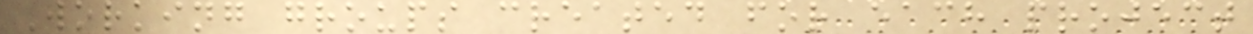Working groups created for each project
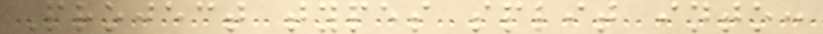Project types split into:
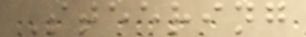Steering
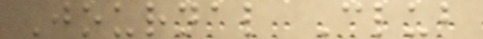Journal Club
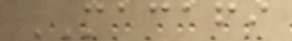MACAFI
